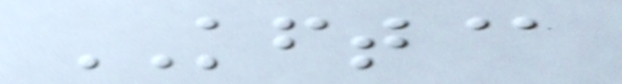KFT@
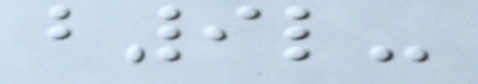b9l-
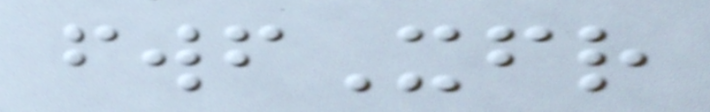fwfXfr
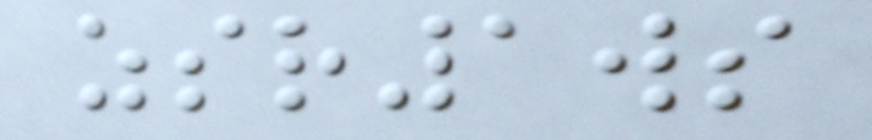zsr1ws
